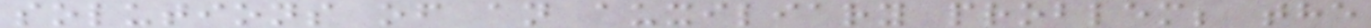solutions of an auxiliary problem; the
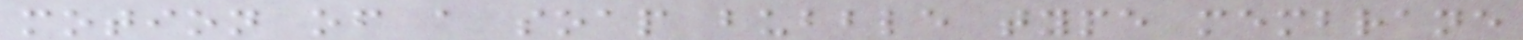motion of a soap bubble type membrane
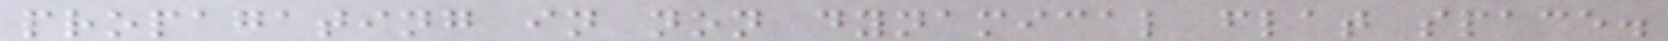propagating in non dynamical flat space.
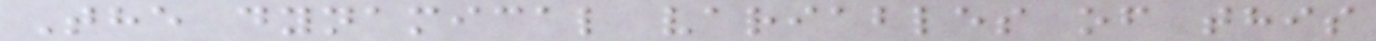The dynamical variables of this
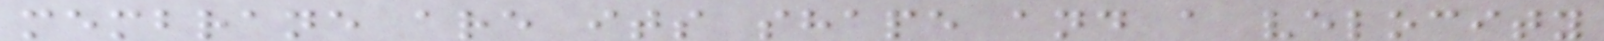membrane are its shape and a velocity
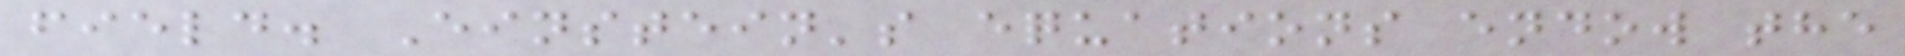field. Einstein's equations endow the
